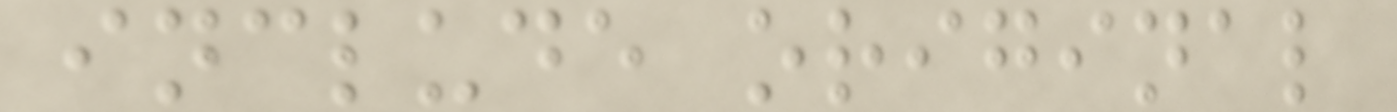include original
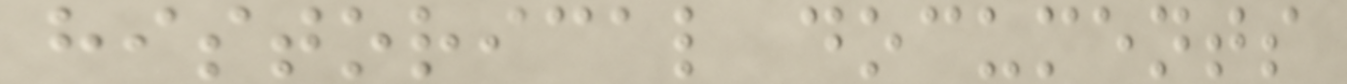historical documents
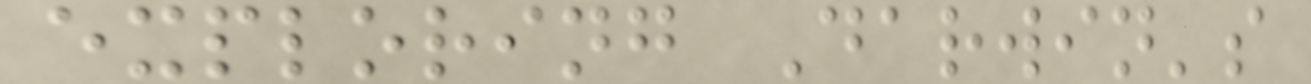exploring Darwin's
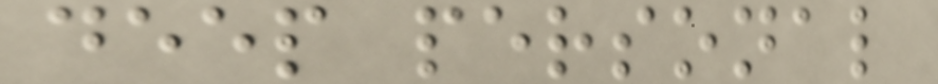deep personal
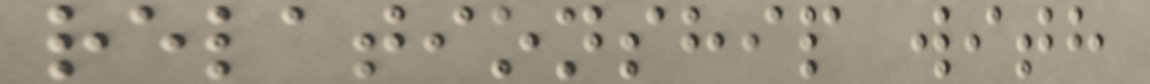relationship with
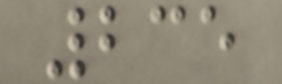235
